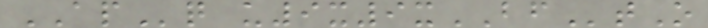APq u9x9xBFtO
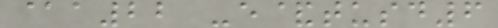@a22 -e&tusd6
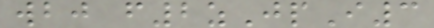wbj f2zJpI3
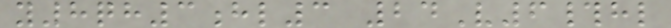y8qh3hl3 24V6#hl
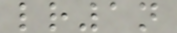lr1n
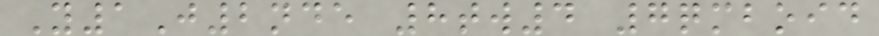Y1J2nde 8tw4 7qmboid
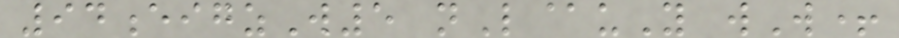94eigzW5 nL@uY wW+
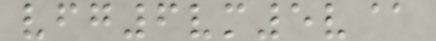vfg6vm5v@
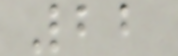22
